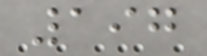197
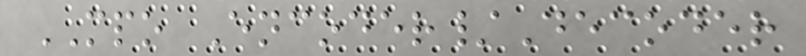MPO Encoder/Decoder
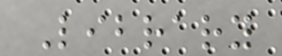Library
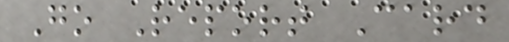Go Report Card
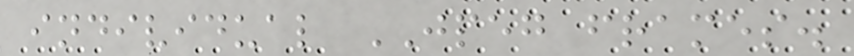individual JPEG frames.
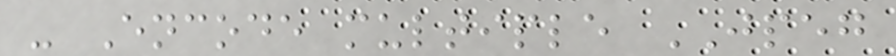- Encode multiple JPEG
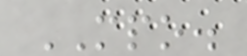MPO.
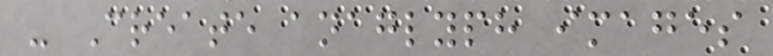- Create anaglyph images
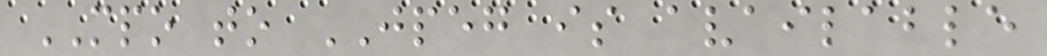MPO to JPEG is available
